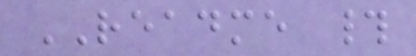README #
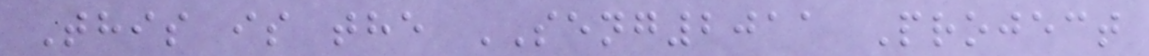This is the SENG2011 Project
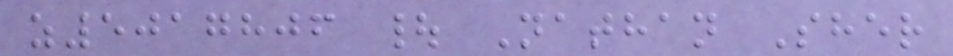z5017806 | Nathan Sher
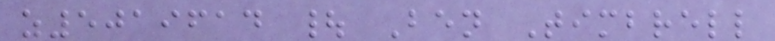z5019614 | Ben Timbrell
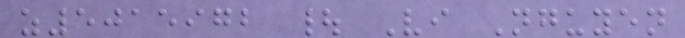z5015972 | Vi Nguyen
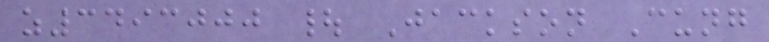z3493000 | Jackson Cung
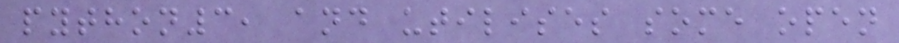python3, and utilises some open
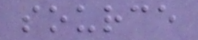source
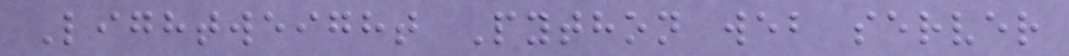Lightweight Python web server
